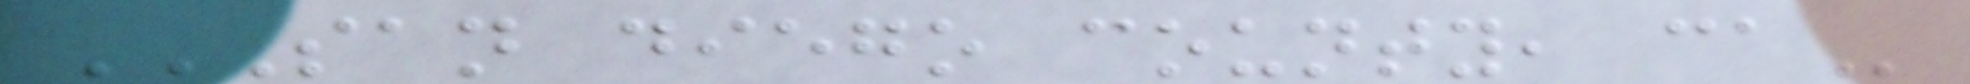SAN DIEGO COUNTY, CA
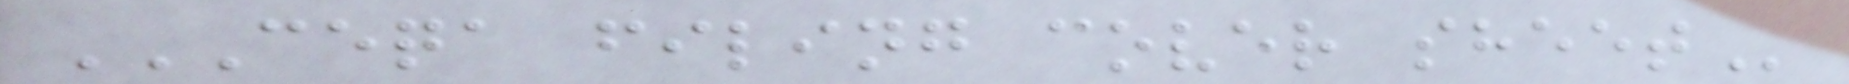CEQA FILING COVER SHEET
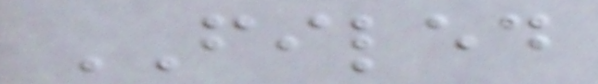FILED
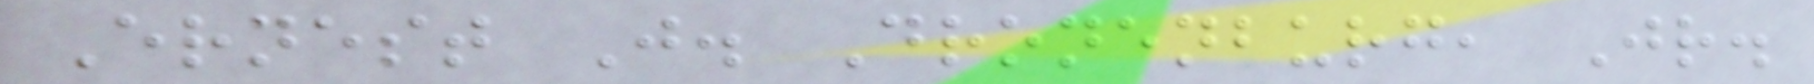Ernest J. Dronenburg, Jr.
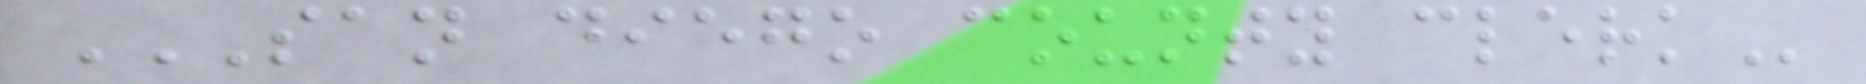SAN DIEGO COUNTY CLERK
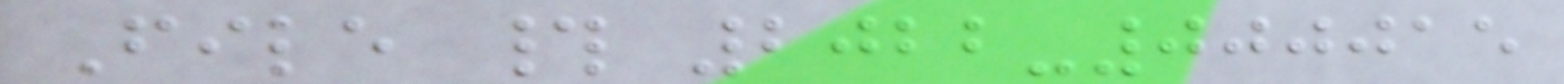File # 2022-000015
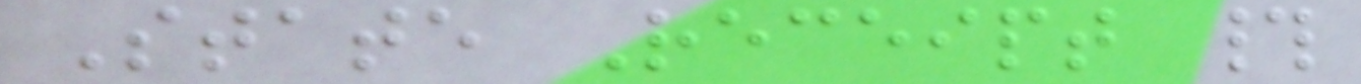State Receipt #
